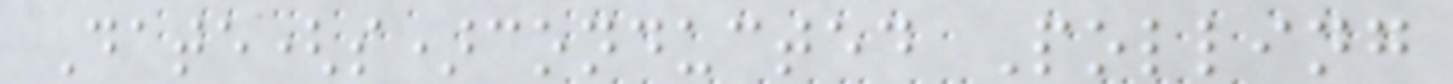Date(s)conducted Polling
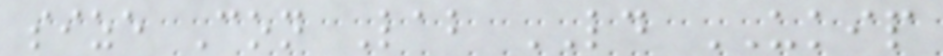size Con Lab LD UKIP
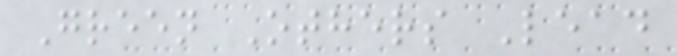Green Others Lead
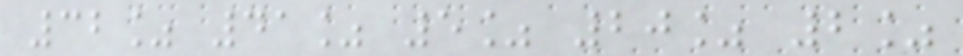32% 41% 5% 20% 2%
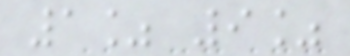1% 9%
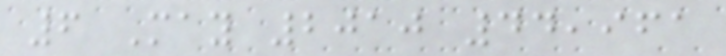6 May 2010 44,961
